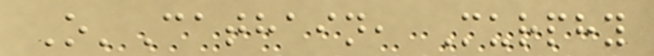O'Cathain, Murphy
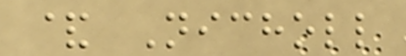& Nicholl
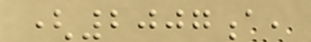(2007a,
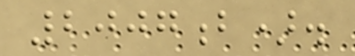2007b).
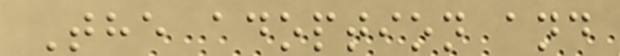The adoption and
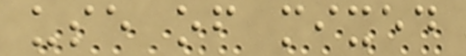use of mixed
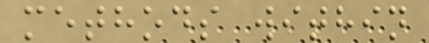methods within
